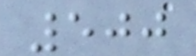500
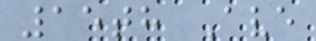15th Ave
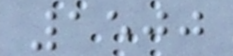1500
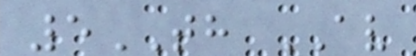5TH AV
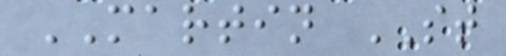MARTIN ST
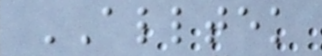ALLTEK
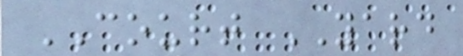COURT YARD
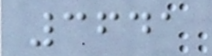3641
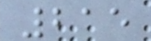215
